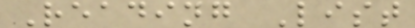Reading List
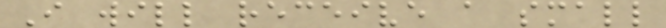I will receive a small
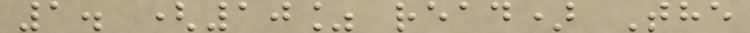1. (10% read) The
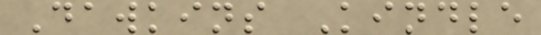Dawkins Kindle
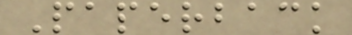Paperback
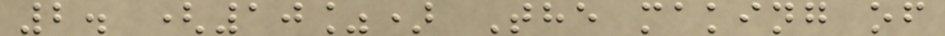2. (10%) The making of
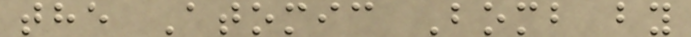the Atomic Bomb by
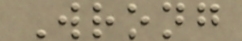Wrong
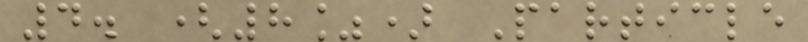4. (8%) Particle
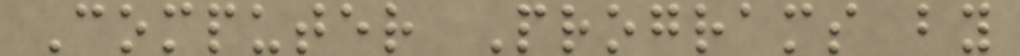Computer Programs by
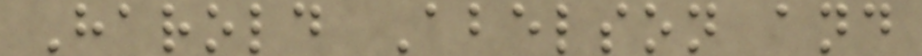Harold Abelson and
